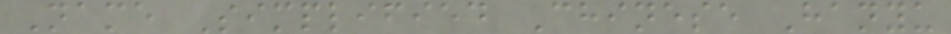Name Simplified Chinese Hanyu
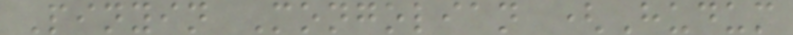Pinyin Mongolian (Hudum
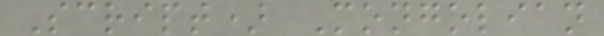Script) Mongolian
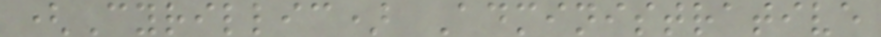(Cyrillic) Administrative
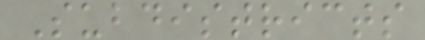Subdistricts
